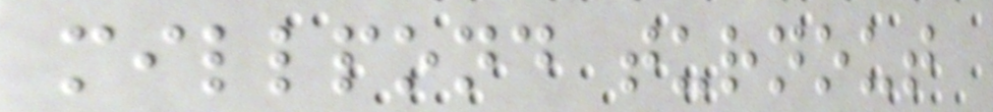millpond turnout
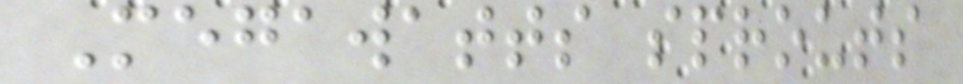Megawatts sprouts
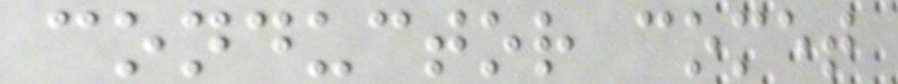conductor comet
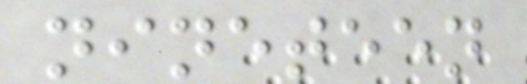nineteen
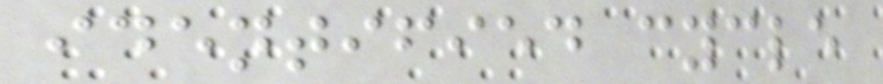identified cycle
